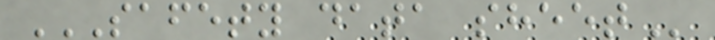SAFETY DATA SHEET
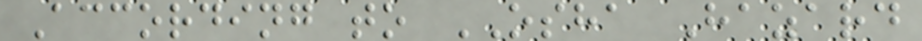According to OSHA Hazard
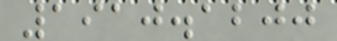1910.1200
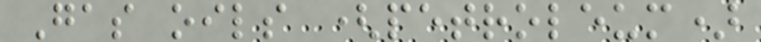Gas oils (petroleum)
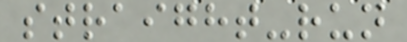straight-run
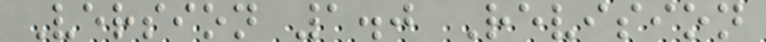Version 1.0 Revision
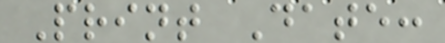Print Date:
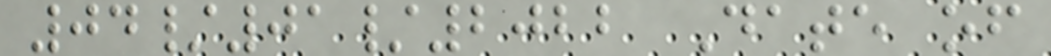04/01/2022 Date of
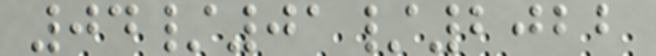04/01/2022
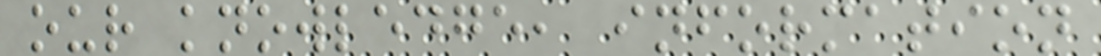our knowledge, information
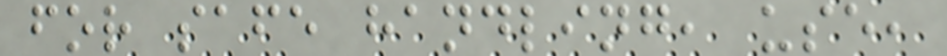for safe handling, use,
